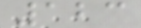123
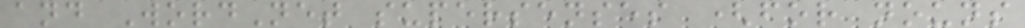and WordNet supersenses (for nouns
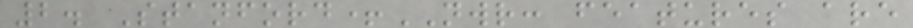2. Stanford+NWR: features are
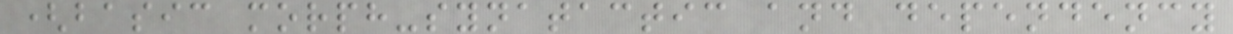(basic morph-synatactic and dependency
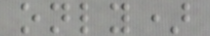only)
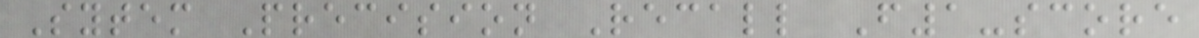Sytem Precision Recall F1-score
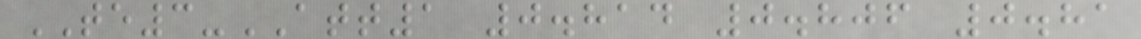TE3-ATT1 0.814 0.806 0.81
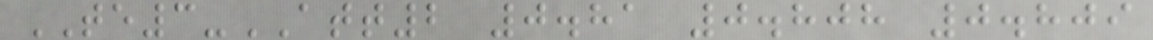TE3-ATT2 0.81 0.808 0.809
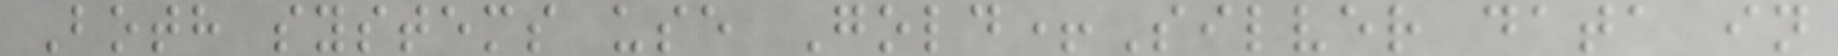Both systems use Gold+Silver data in
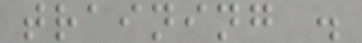training .
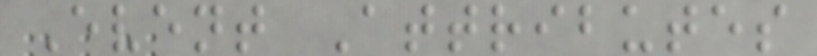Event Attributes
